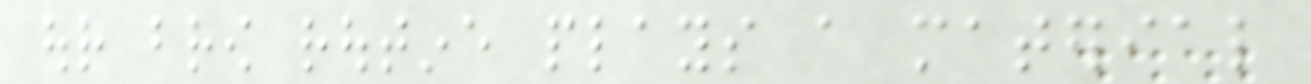our brow routine plays a material
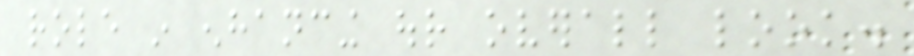role in enhancing our overall look.
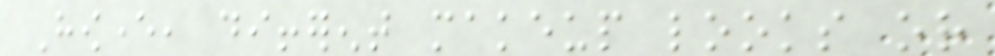However, different makeup looks or
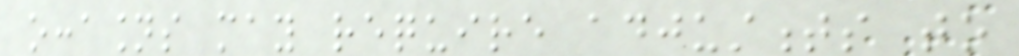occasions may require adjustments to
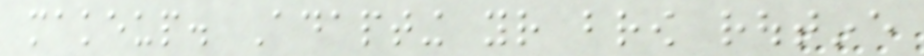makeup. Adapting your brow routine
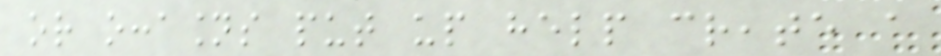or occasions put up help create a
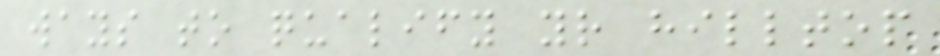ways to qualify your hilltop
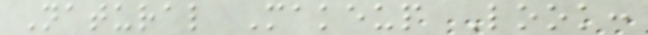Natural Makeup Look:
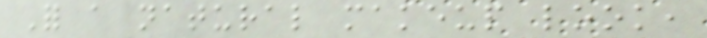For a natural makeup look,
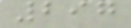297
